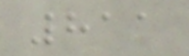811
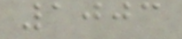1003
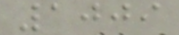1009
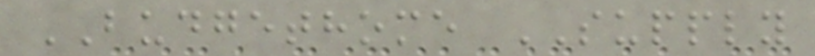BUDGETHOME SUPPLY
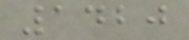1420
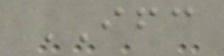IFC
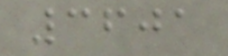3601
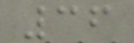36
